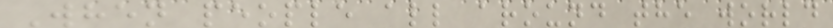When people all around the world
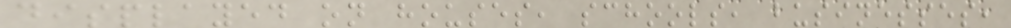displayed on houses, schools, businesses,
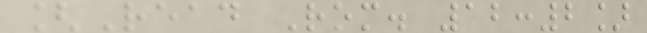[Read Rom. 12:2]
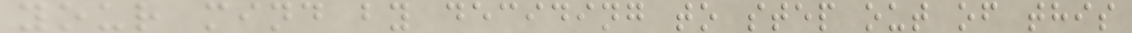your mind by deciding to step out of this
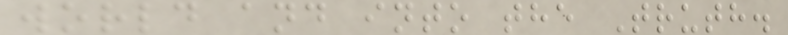world and into the Truth.
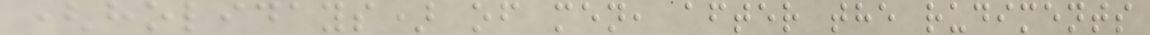(holidays) of men, after the rudiments
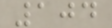104
